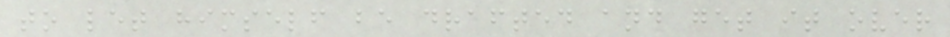to let himself be drafted and get it over
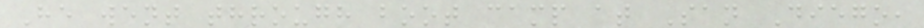He went through boot camp at San Diego,
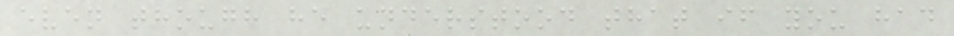even though he understood that if you had
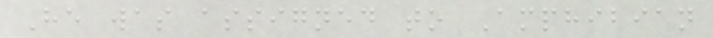He was assigned to Amphibian
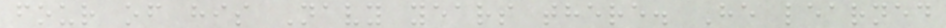four of his Navy years there. He learned
